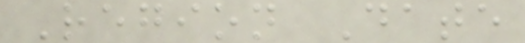Region Date
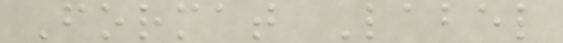Format Label
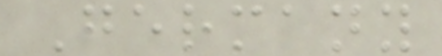Germany
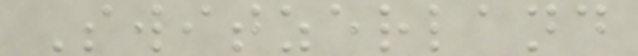Switzerland
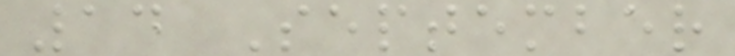14 September
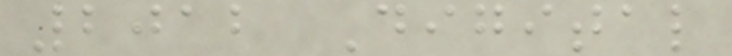2012 Digital
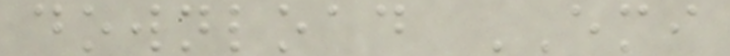download EMI
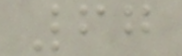67
